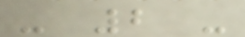- 2 -
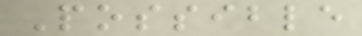Possible
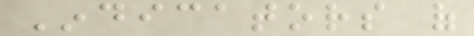Indicators of
